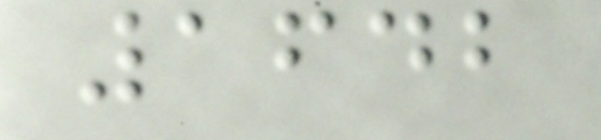1642
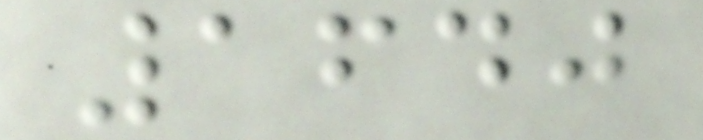1640
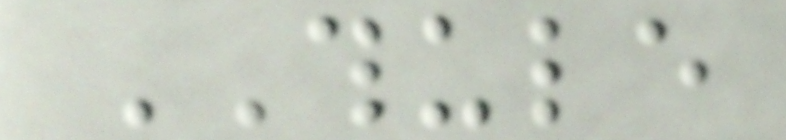THULE
